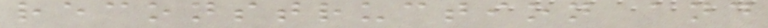reconstruction and
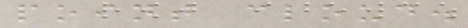point cloud.
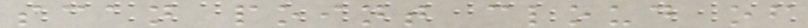scan point cloud of
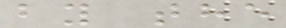by the
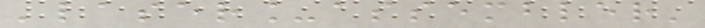'laser_assembler'
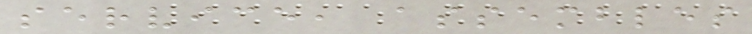service, assembles
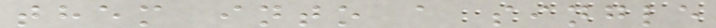them into a single
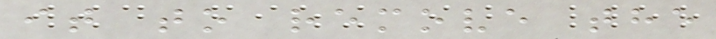it to remove the
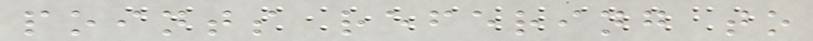points refering to
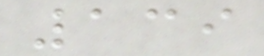139
